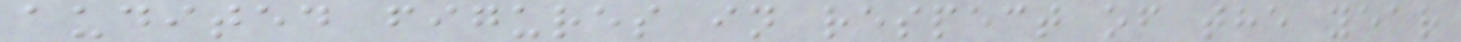audited figures in respect of the year
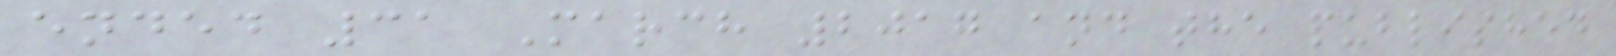ended 31 March 2017 and the published
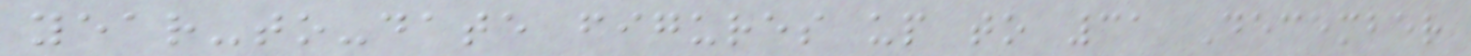year-to-date figures up to 31 December
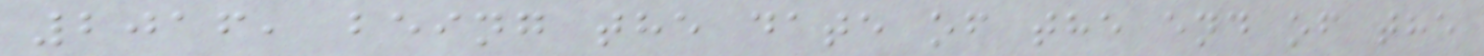2016, being the date of the end of the
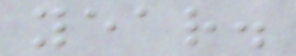year.
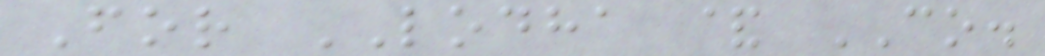For LODHA & CO.
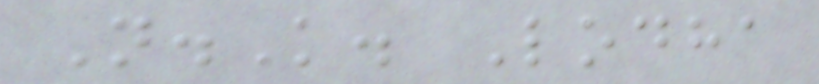N.K. Lodha
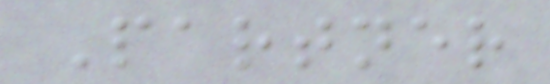Partner
